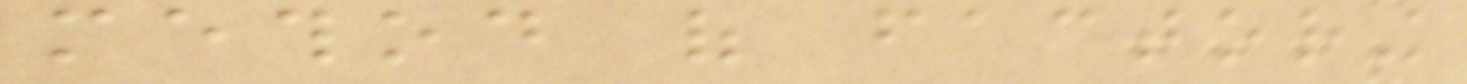method of factoring
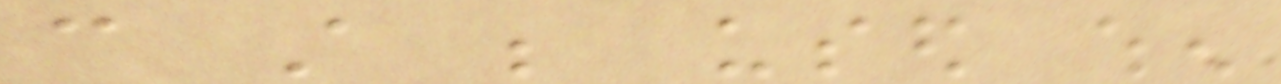can still be used when
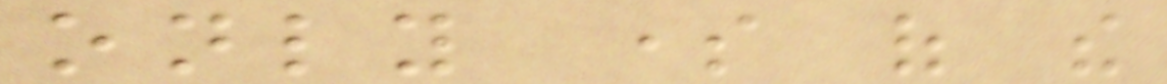only some of the
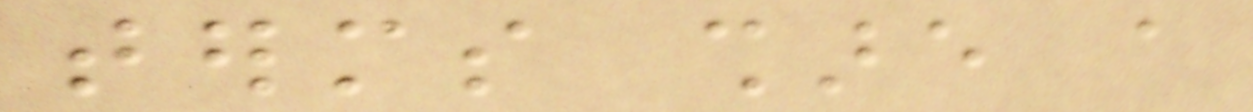terms share a
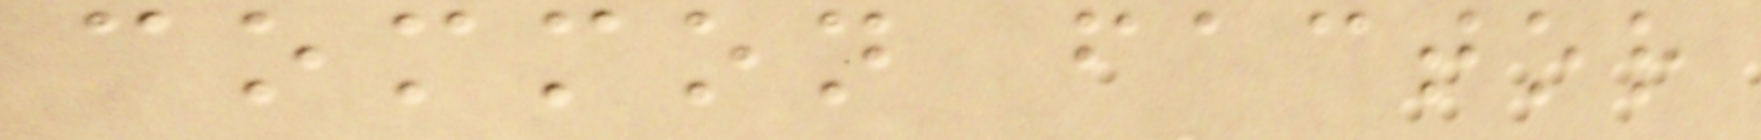common factor
